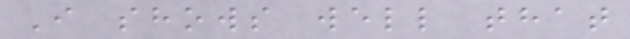I shows well that
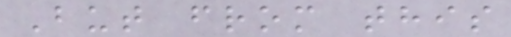But from this
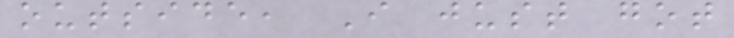outside, I just got
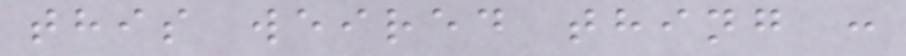this weired thing :
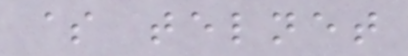$ telnet
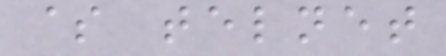$ telnet
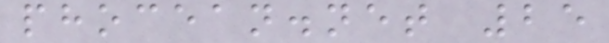phocean.net 25
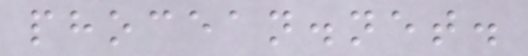phocean.net.
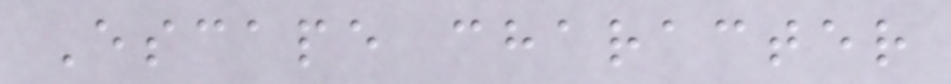Escape character
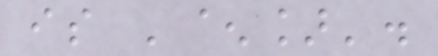is '^]'.
